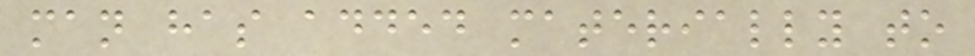man has added materially to
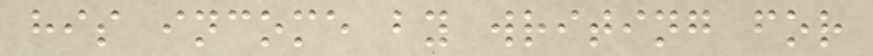his income by writing for
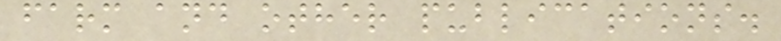farm and other publications.
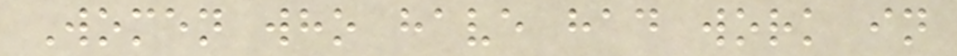Women who have had work in
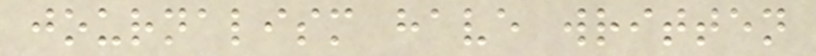journalism have written
